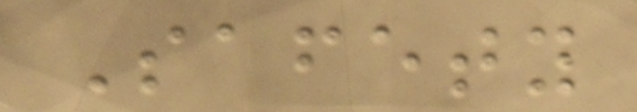Safety
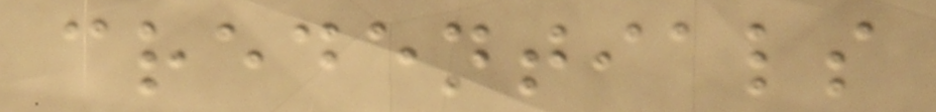credentials
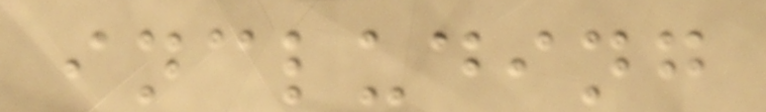including
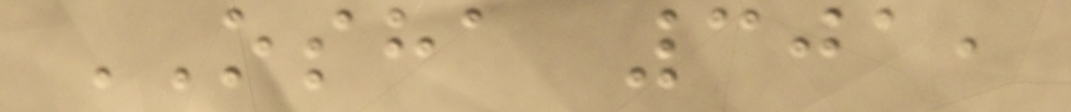OSHA 301,
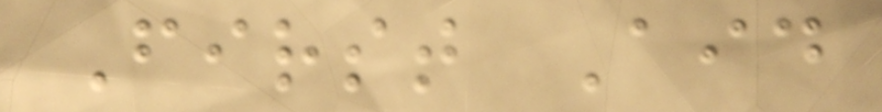First Aid
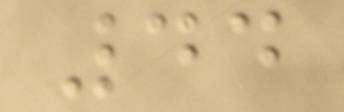44
